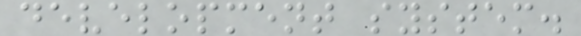development system.
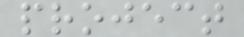project
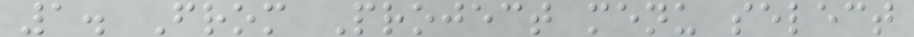1. From Project menu select
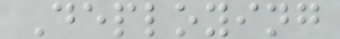Deploying
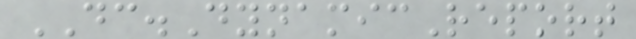DC.DynamicReport
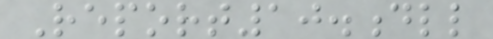Report10.dll
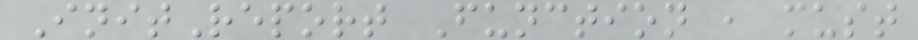InitReport Function , must
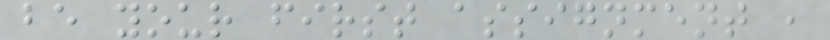be your first assignment ,
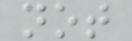not
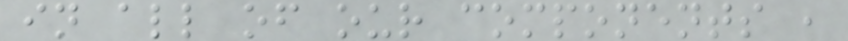in all of our components ,
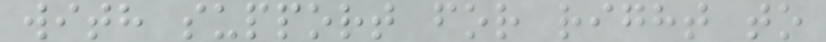with support for right to
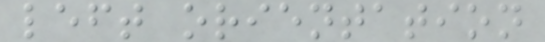left orientation
